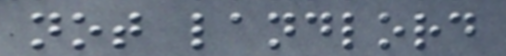not landlord
